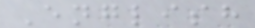English
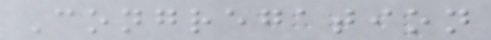Congregation
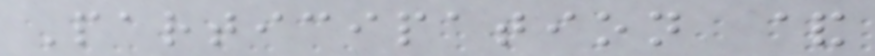Participation &
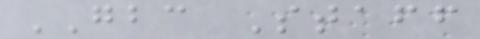GBC Staff
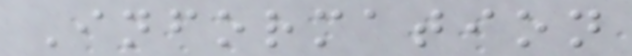Information
